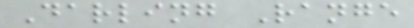Darling Range
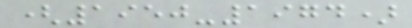(1950-1974)
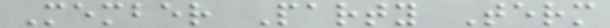Member Party Term
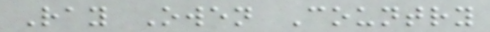Ray Owen Country
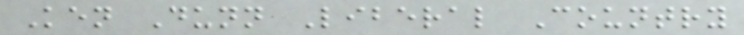Ken Dunn Liberal Country
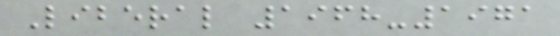Liberal 1968-1971
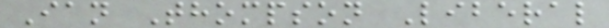Ian Thompson Liberal
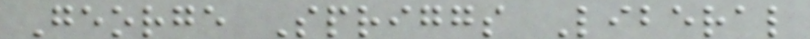George Spriggs Liberal
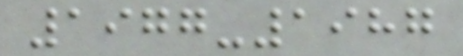1977-1987
